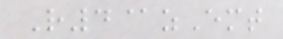R4@zEmt
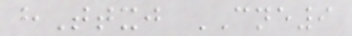hTtxj CNE9
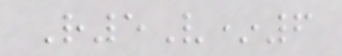R5V*6
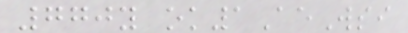770y ok1AeWsi
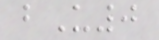bU0
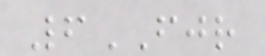6FJR
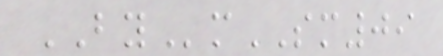BYmSM09
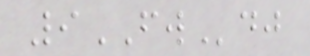9FWdj
